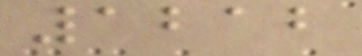1212
